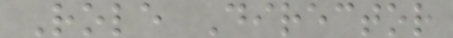Role Director
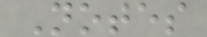Notes
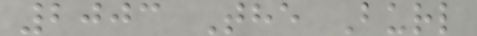2003 The Burl
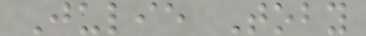Julie Toby
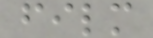film
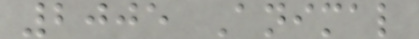2005 Animal
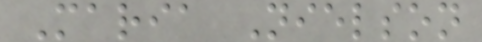Maria Nielson
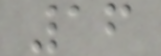16
